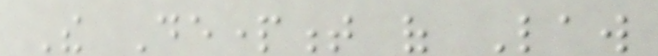The Department of Law
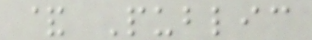& Public
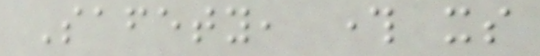Safety, through its
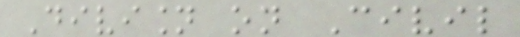Division on Civil
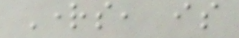Rights, is
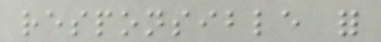responsible for
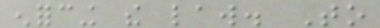enforcing the law. To
